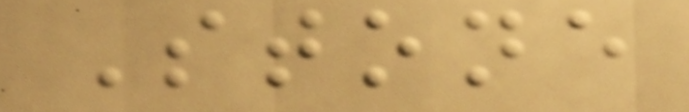Stone
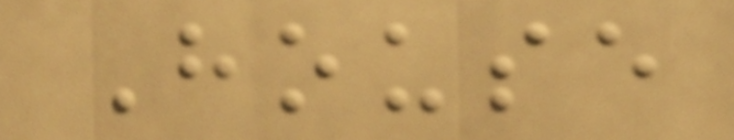House
